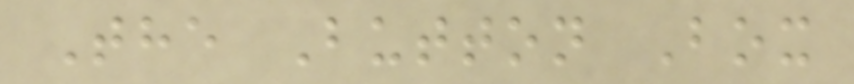The Button Box
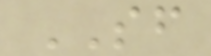SF
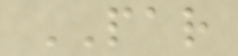PAR
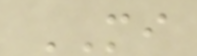MI
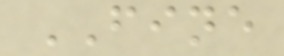FINE
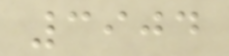3904
